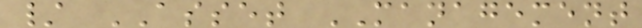/ ASSET MANAGEMENT
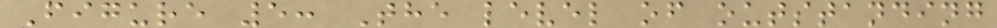Figure 5: The level of outstanding
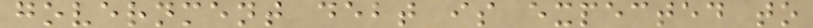government debt is expected to
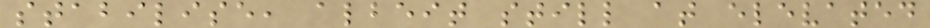stabilise, albeit still at elevated
